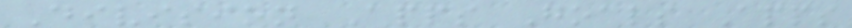Division Apps Goals Apps
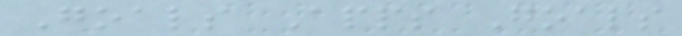Goals Apps Goals
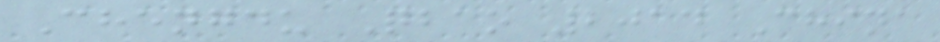Chengdu Qbao 2014 China
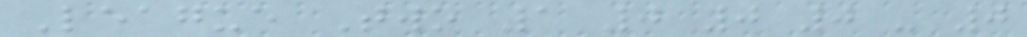League Two 1 0 0 0 - 0
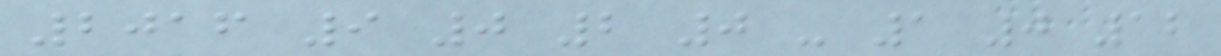2016 9 0 2 0 - 1 0 12
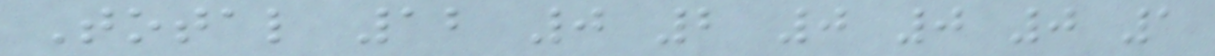Total 12 0 2 0 0 0 1
